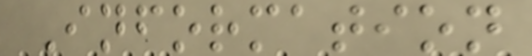Information
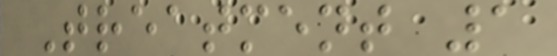Treatment 1
